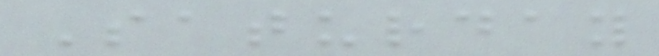Saturday
